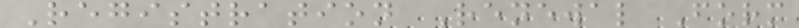Registration Renewal Form
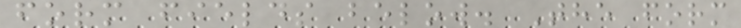form fields below. The form
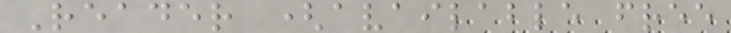Reader (available free
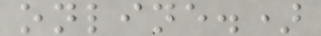online.)
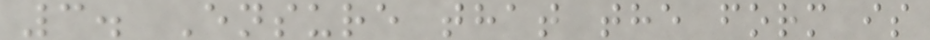3. Ensure that the form is
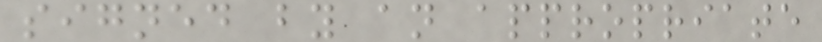signed by an appropriate
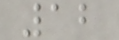12
